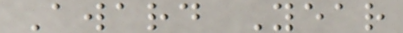Award Year
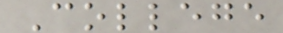College
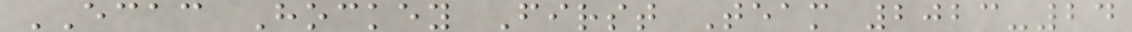ECAC Hockey First Team 2023-24
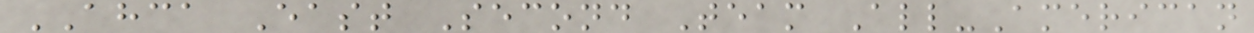AHCA East Second Team All-American
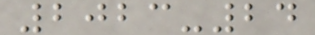2023-24
